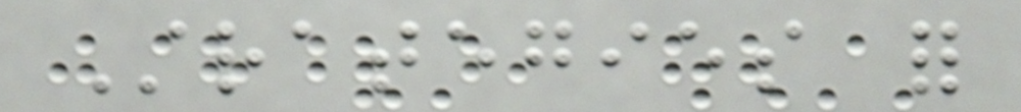Strategies for
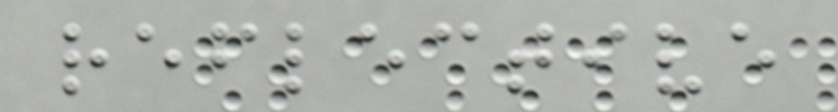reflective
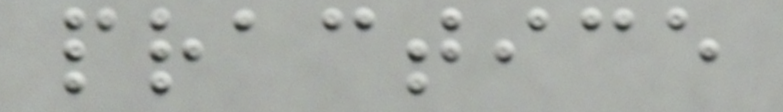practice
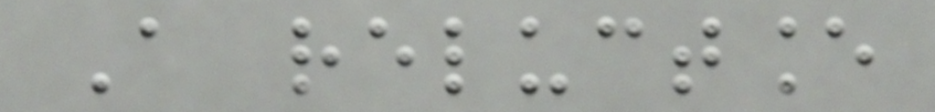A reluctance
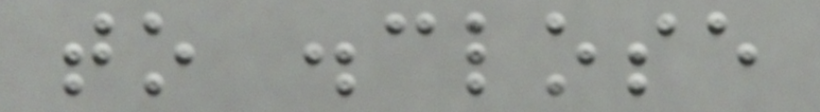to disclose
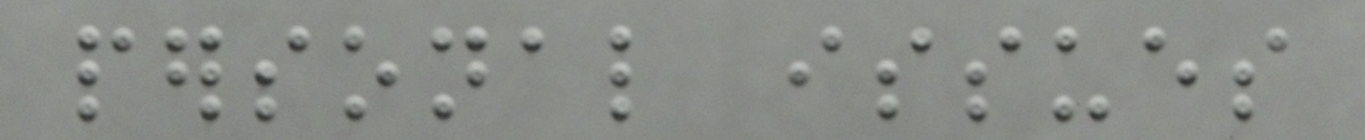personal issues
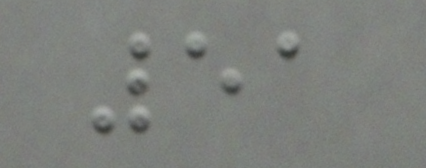51
